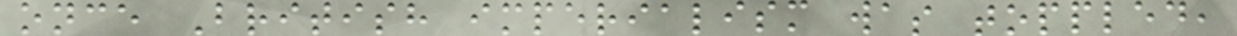once British imperialism was toppled,
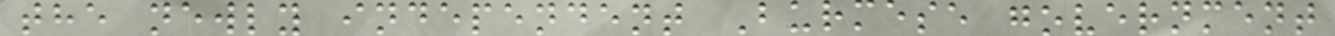the newly independent Burmese government
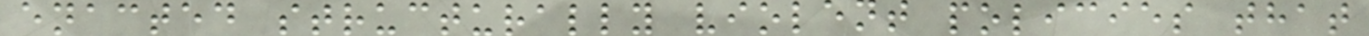enacted structurally violent policies that
